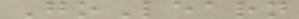GoLearn
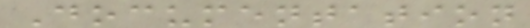Documentation
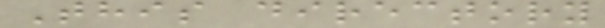This directory
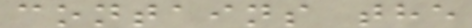contains the
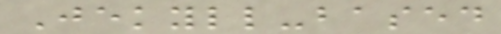Jekyll-based
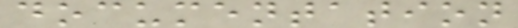documentation
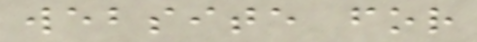website for
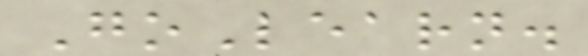GoLearn.
